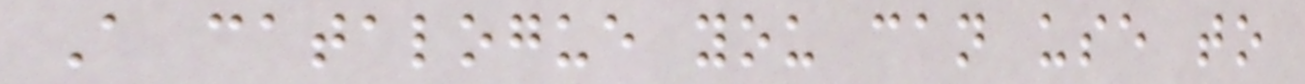A catalogue you can use to
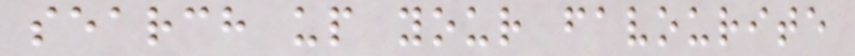search up your favourite
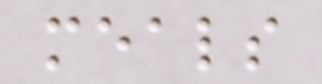meals
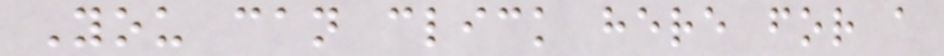You can click here for a
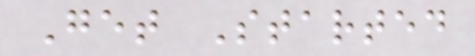Get Started
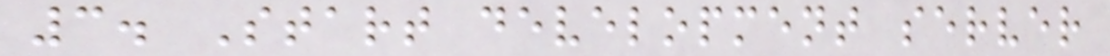3. Start development server
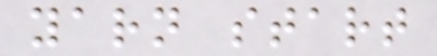yarn start
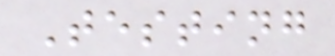Testing
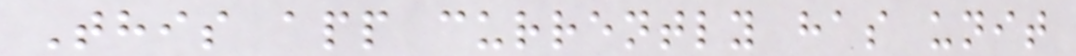This app currently has unit
